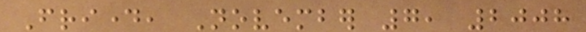Friday, November 7, 2008
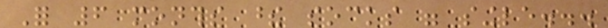For 6 months these socks were single...
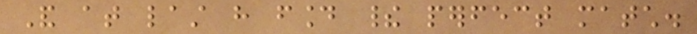And at last have found their perfect match.
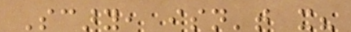Scary, isn't it?
